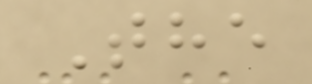The
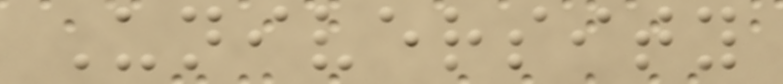University
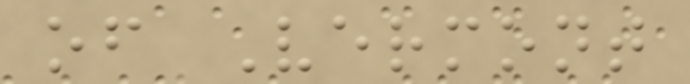of Vermont
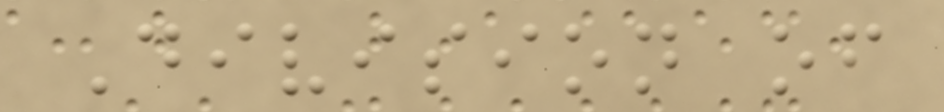Division of
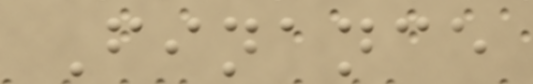Finance
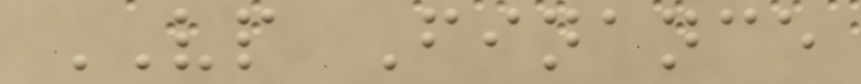VP Finance
